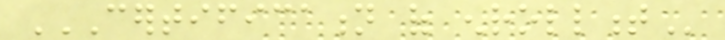CERTIFICATION OF ENROLLMENT
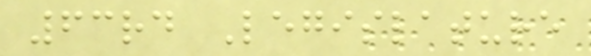63rd Legislature
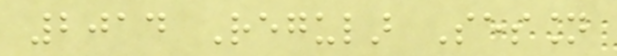2014 Regular Session
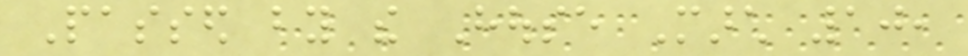Passed by the House March 10,
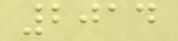2014
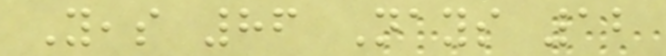Yeas 86 Nays 12
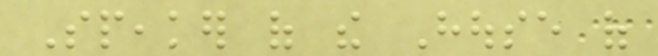Speaker of the House of
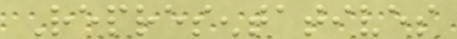Representatives
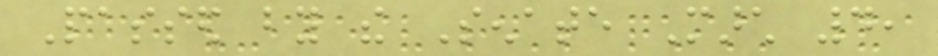Passed by the Senate March 4,
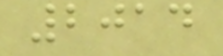2014
